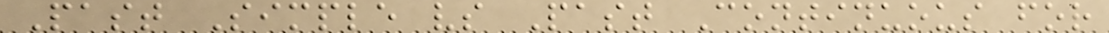Past Simple vs Past Continuous for
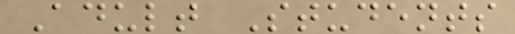Adult Students
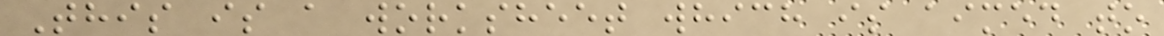This is a worksheet which is aimed to
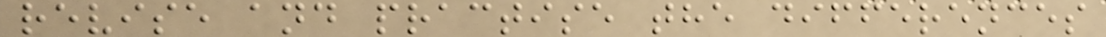revise and practise the differences
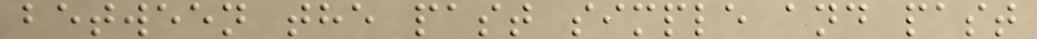between the past simple and past
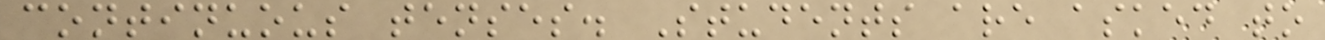continuous tenses. Students are asked to
